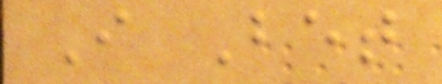I Bet
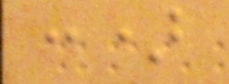:)
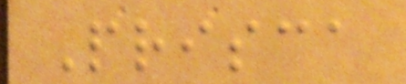Prisca
